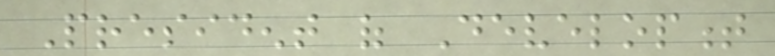President of Development
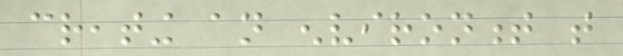creating an environment that
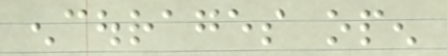encourages open
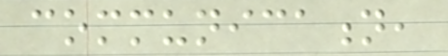communication,
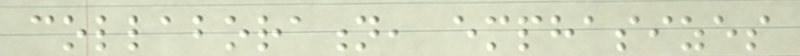collaboration, emphasizes
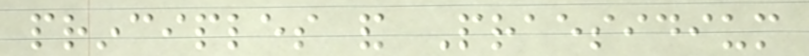principles and Praesidium
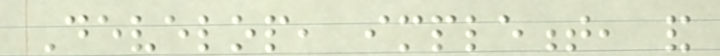Develop, implement, and
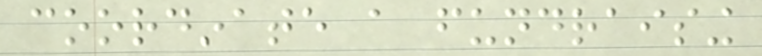coordinate a fundraising
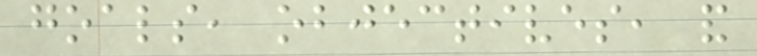goals, objectives, and
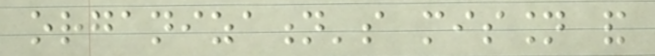organization's mission and
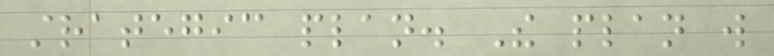strategic plan. The plan will
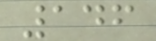146
